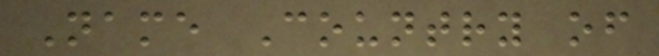Name Country of
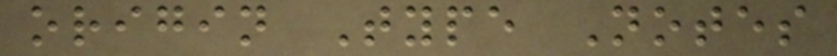origin Type Notes
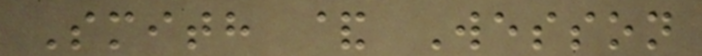Smith & Wesson
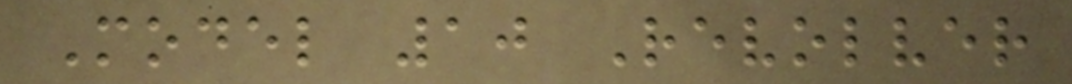Model 10 Revolver
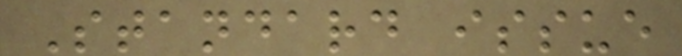Standard issue
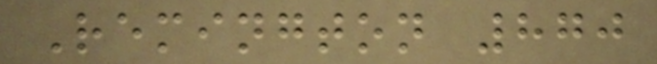Remington 870
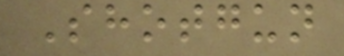Shotgun
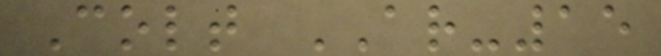Colt AR-15
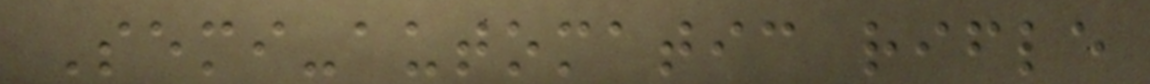Semi-automatic rifle
